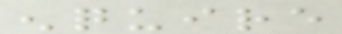enquire
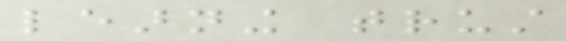learning trust
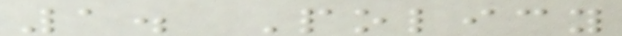1. Policy
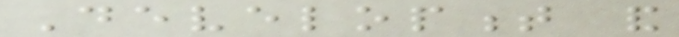Development and
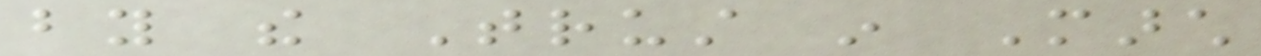by the Trust in March
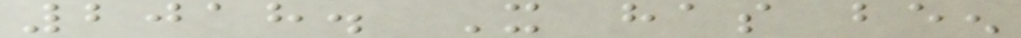2018. It has been
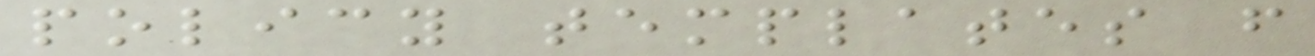policy templates from
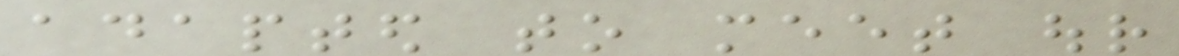adapted to meet our
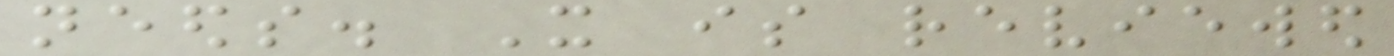needs. It is reviewed
